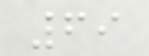69
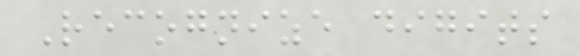Recognize digits
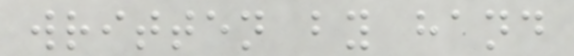written by hand
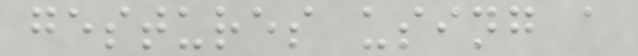gestures using a
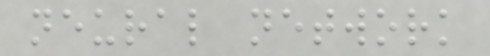neural network
